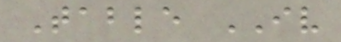Table IV
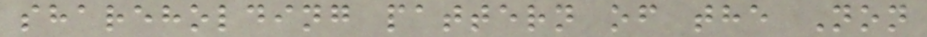shareholding pattern of the Non
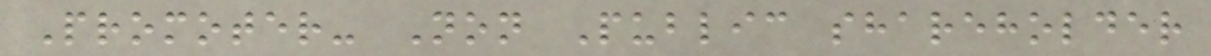Promoter- Non Public shareholder
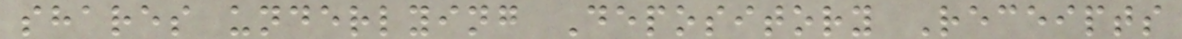shares underlying Depository Receipts
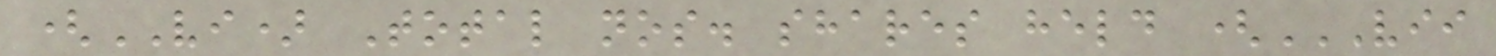(VI) Total nos. shares held (VII
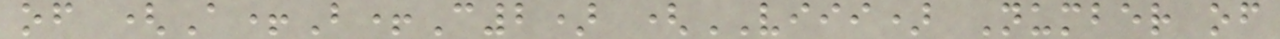of (A+B+C2) (VIII) Number of
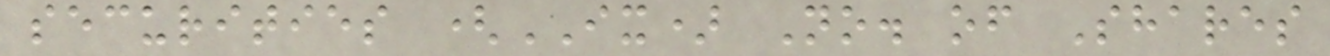securities (IX) No. of Shares
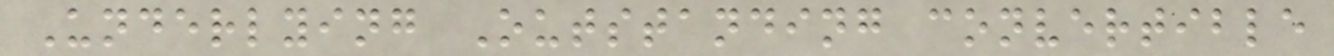Underlying Outstanding convertible
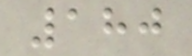180
